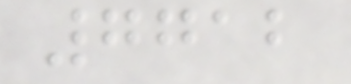7712
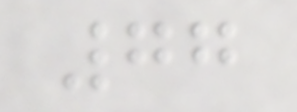77
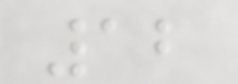12
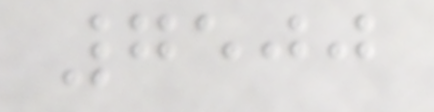7500
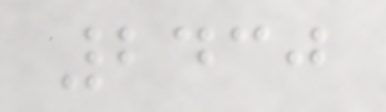2430
